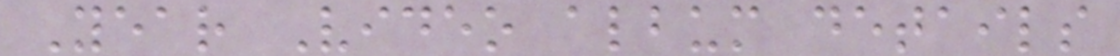Year Video album details
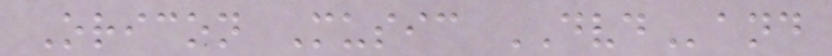Oricon Music DVDand
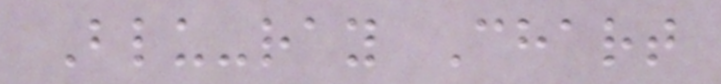Blu-ray Chart
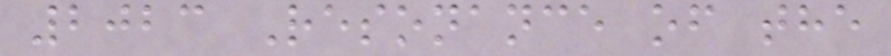2023 Resonance of the
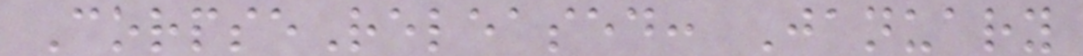CorpseReleased: January
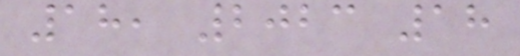18, 2023 18
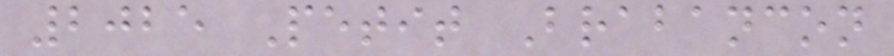2025 Petit Brabancon
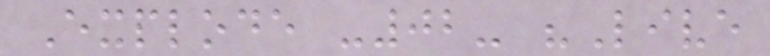Explode -02- "Live
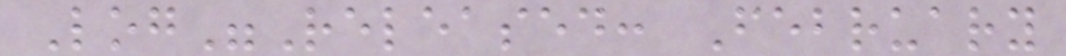Log"Released: February
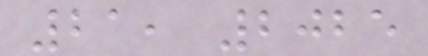21, 2025
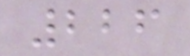226
